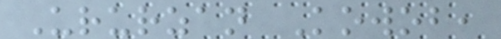Ururzan Kowob,
